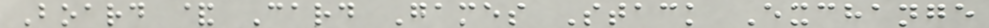Board & Card Games Stack Exchange
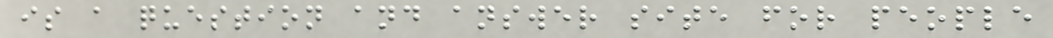is a question and answer site for people
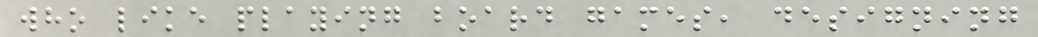who like playing board games, designing
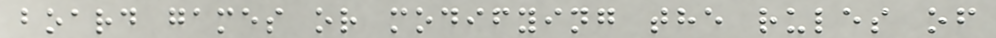board games or modifying the rules of
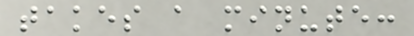takes a minute:
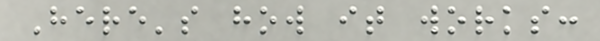Here's how it works:
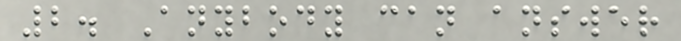2. Anybody can answer
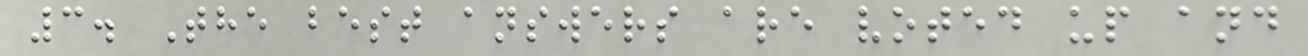3. The best answers are voted up and
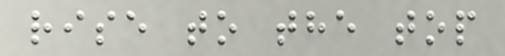rise to the top
